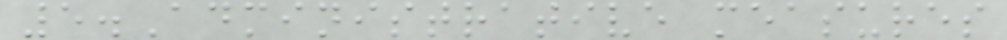5.Administrative measures
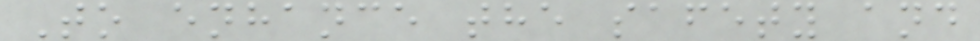To enhance the safety and
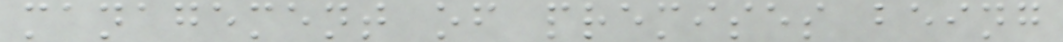management of premises being
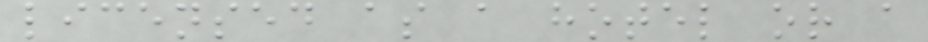licensed as a hotel or a
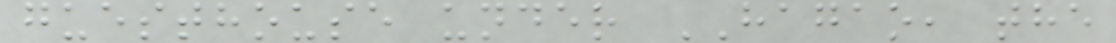guesthouse under HAGAO, the
